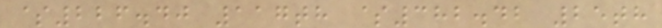$226.40 117th $382.42 25th
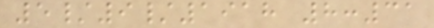5/9/1918 8:31
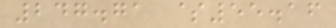247.71 $55.16
